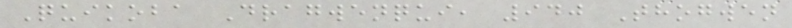Quikoba Dragwenqui, 940 Thogwen
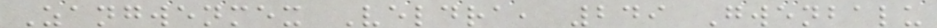Zangwenmex Veldra, 249 Gwenbalu
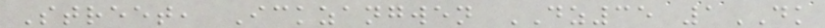Street, Ickzangwen DZ35 1DK
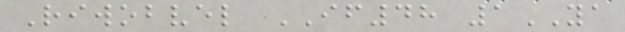Riwobvel IF48 1YA
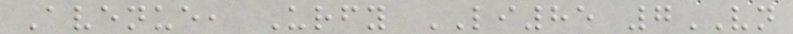Avenue, Urfy LI85 7VN
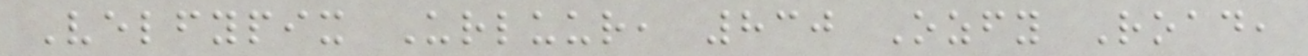Velfypix Urluur, 830 Ozfy Road,
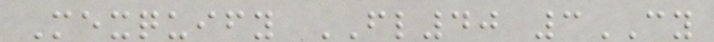Mexquify FL40 3CY
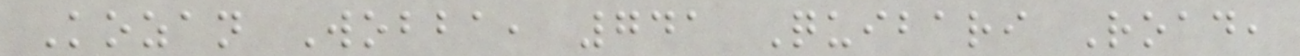Kozan Wobba, 741 Quibari Road,
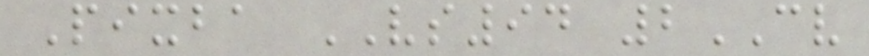Pixba VS94 2CV
